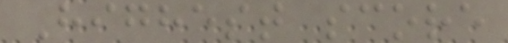Highest score
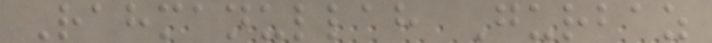Rahmanullah Gurbaz
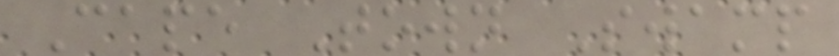Cape Town Swamp
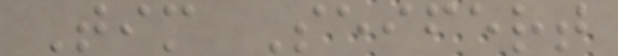Tim Seifert
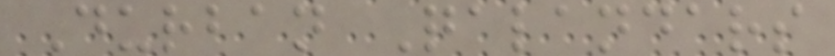Durban Qalandars
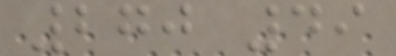270 49
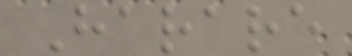Harare
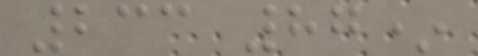233 87*
